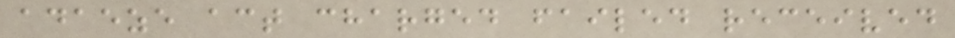adaeze act charged failed received
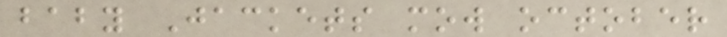baby Jackets mow october
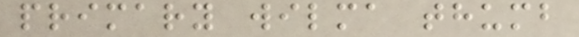primary wilma thumb
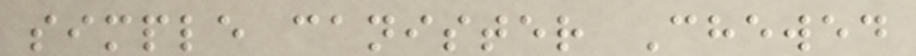simple canister Chewed
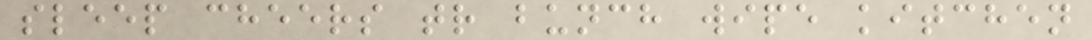sleep cheers tr bunch wipe kitchen
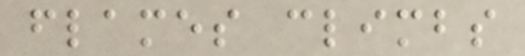flames climbs
